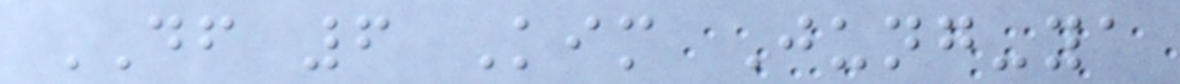DF 6 Kim Jung-ya
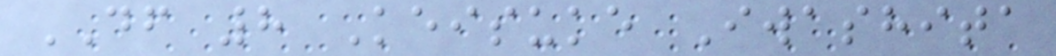DF 8 Keisuke Iwashita
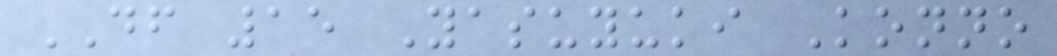DF 15 Yasuyuki Konno
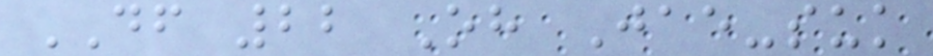DF 22 Oh Jae-suk
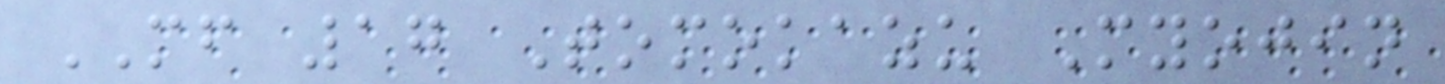MF 17 Tomokazu Myojin
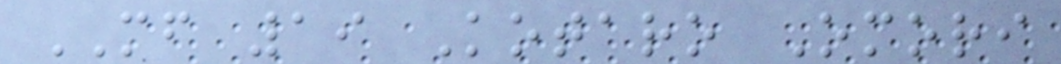MF 19 Kotaro Omori
